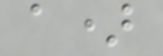a)
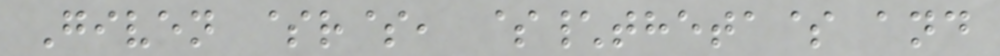Given $r$, $\theta$ and
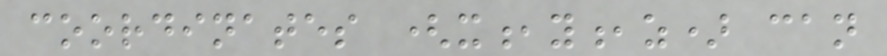coordinates (x,y,z) can
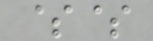$$
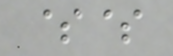$$
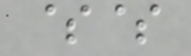$$
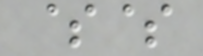$$
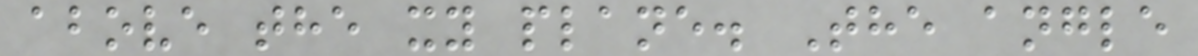above the xy plane. The angle
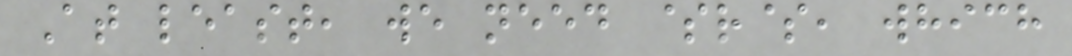At least, we need $r$, which
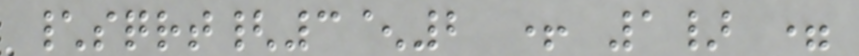\sqrt{3^2 + 1} =
